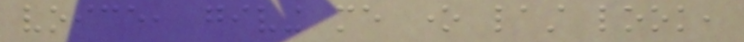voice, giving me one last look,
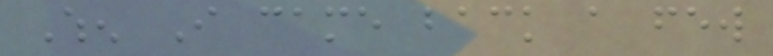When I came back a few
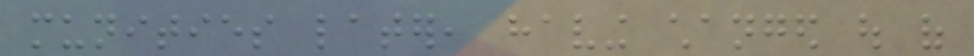munities later, having changed out of
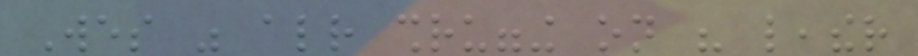Wes was already shrugging on his leather
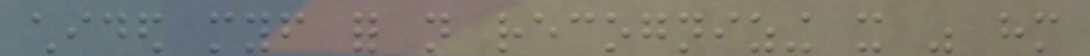chided myself for not recognizing it was him
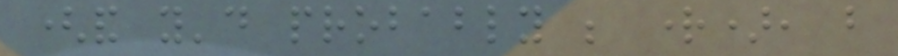(and you'd probably be right), but
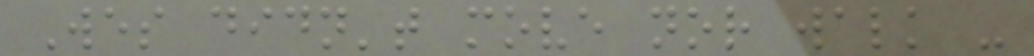Wes didn't move nor walk -
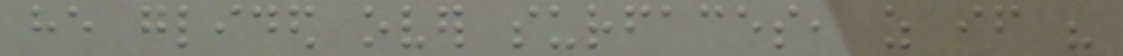he glided over surfaces, as if his
